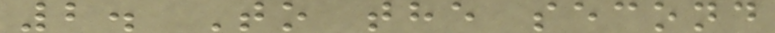2. To the second
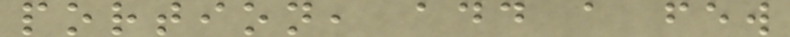portion, add a few
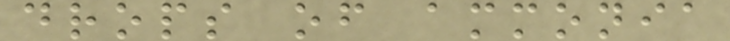drops of ammonia
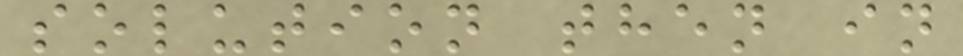solution then in
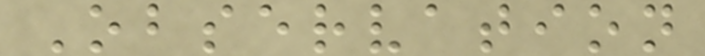Observation
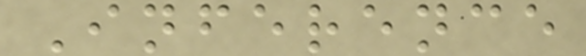Inference
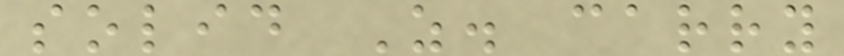solid Z. carry
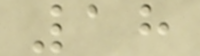18
